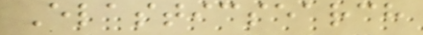Elasticsearch
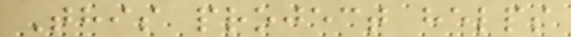This project helps
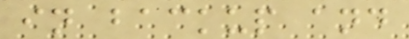in backup and
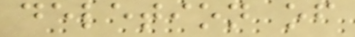deletion of
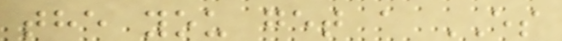the you get a ES
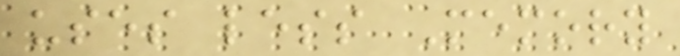uses less Memory
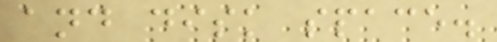and disk space.
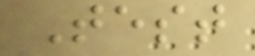Test
